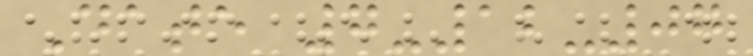Date 7-12-07
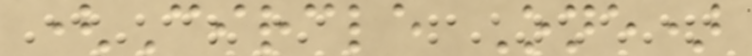(Circle One)
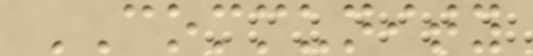COMMUNITY
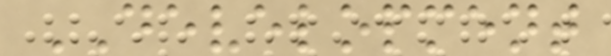DEVELOPMENT
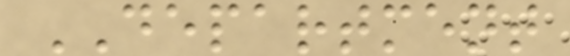DEPARTMENT
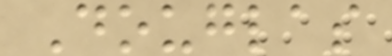Douglas
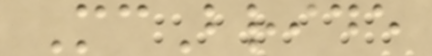McBride
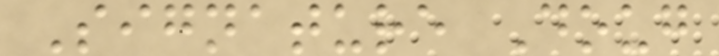Signature Doug
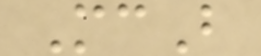McB
